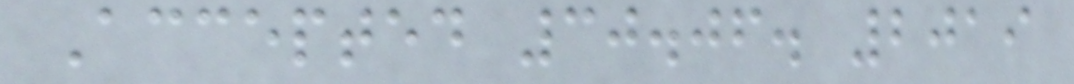Accepted 30.06. 2019
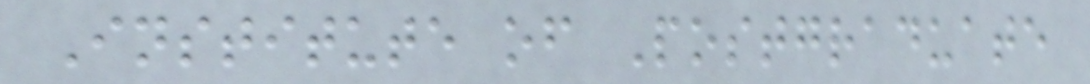Institute of Postgraduate
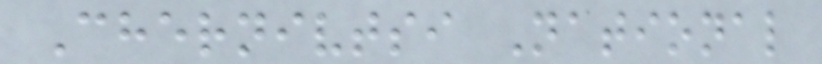Chernivtsi National
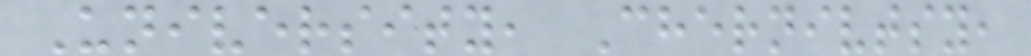University, Chernivtsy,
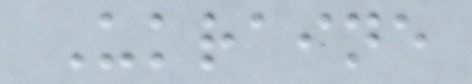Ukraine
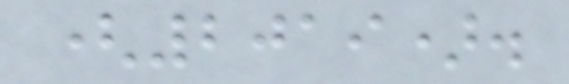(2019).
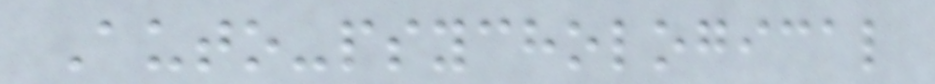Auto-psychological
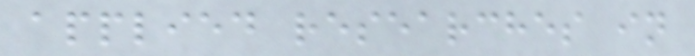applied researches in
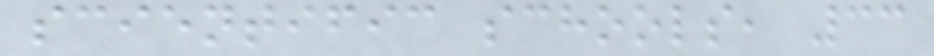scientific schools, 33
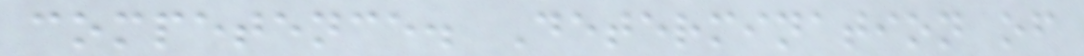competence. Determination of
